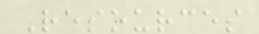Resources
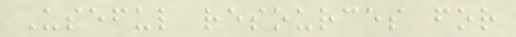Useful resources for
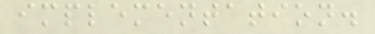implementation.
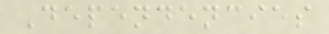Dependencies
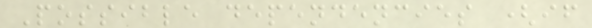Possible dependencies (if
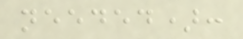needed):
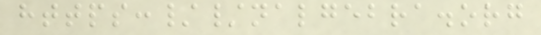https://nalgebra.org
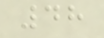48
